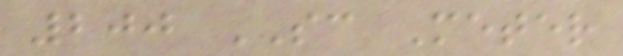200 SC Meter
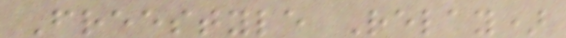Freestyle Relay)
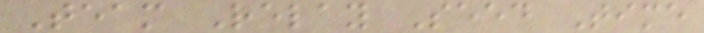Team Relay Seed Time
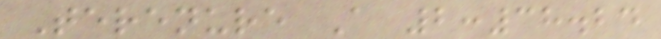Terenure A 2:38.24
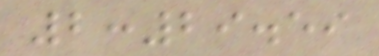2:29.59
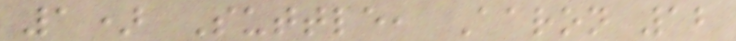1) Suttle, Aaron 12
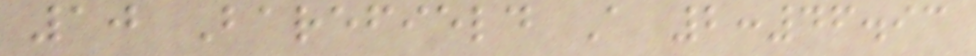10 Barefield A 2:46.93
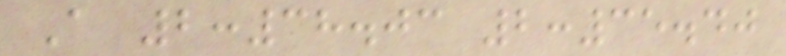A 2:38.03 2:35.40
